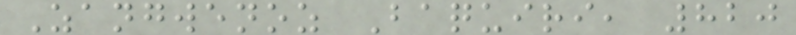Zangwenoz Baquiri, 820
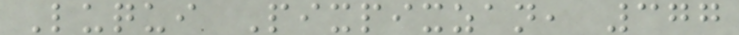Luqui Pixpixzan, 377
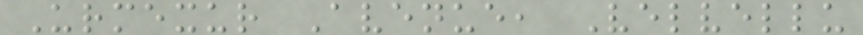Urmexur Avenue, Velvellu
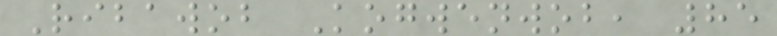Ribawob Kogwenwob, 85
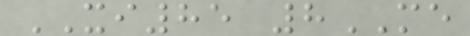XI85 8ME
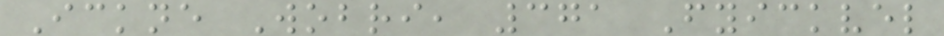Ickne Wobri, 371 Fyickvel
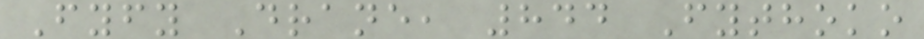Fyfy Drane, 844 Fythoko
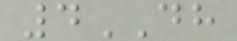4DH
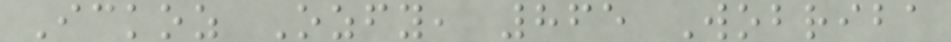Ickoz Ozfy, 865 Wobriba
